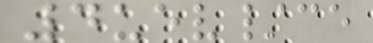4uev/ce
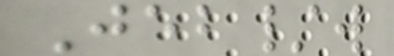Jeb/w
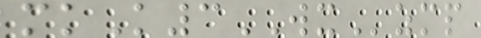mkK3WXzmp
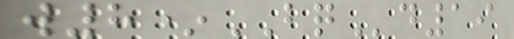w8*BQd19
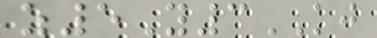z5Y3KJ
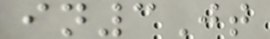in3Jt
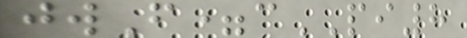jwF=cPI8
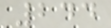244
